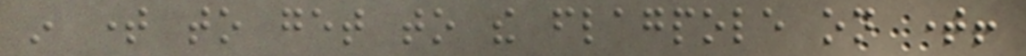in time to get to the flagpole on time!
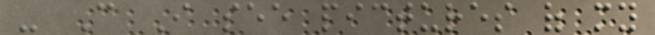- Can I see pictures of my
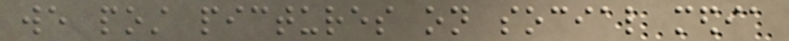we post pictures on social media
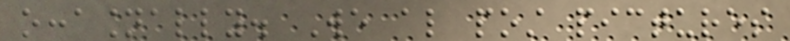occasionally. We also post pictures
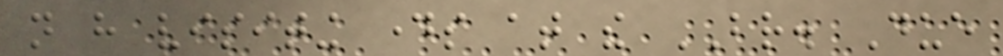not have visiting days at the BR. Due
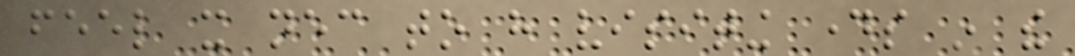feel it necessary to have visiting days in the
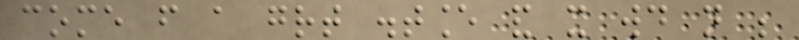come from a great distance and it would not be
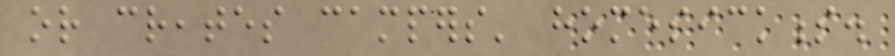or creates campers' homesickness.
